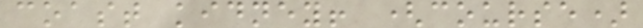coast kidney! (course)
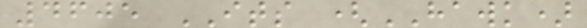4605 ITS (HAWK)
